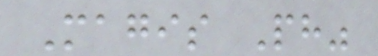Magis Ph"
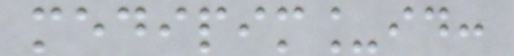medipim_id:
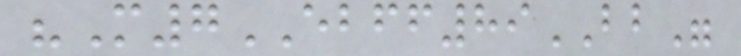"M7EBFF89BB"
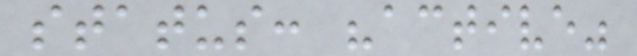status: "active"
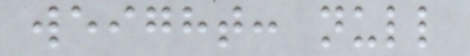weight: null
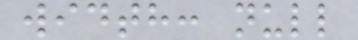width: null
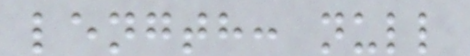length: null
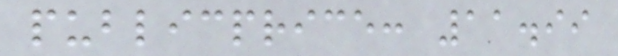publicprice: 11.99
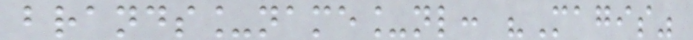brands_name_nl: "Magis"
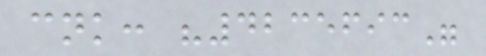cnk: "4235693"
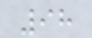98
